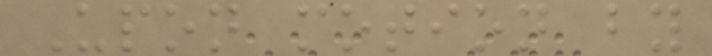Upon motion by
